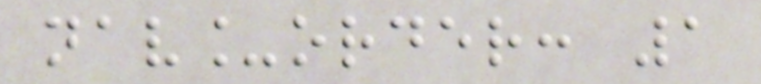nav_order: 1
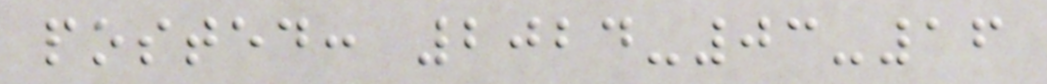posted: 2024-03-16
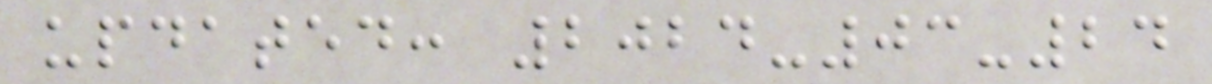updated: 2024-03-24
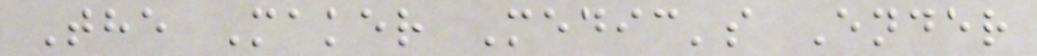The Maker Medic's Ender
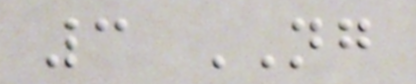3 NG
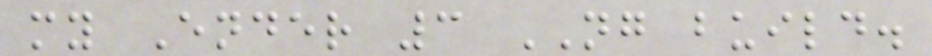my Ender 3 NG build.
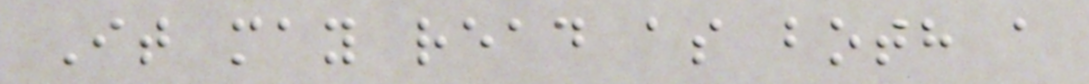It may read as both a
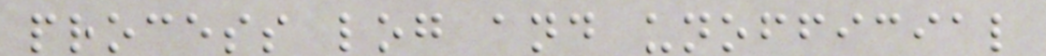process log and unofficial
